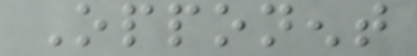Opponent
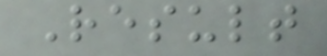Result
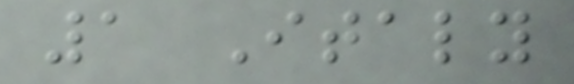1 Italy
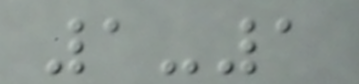1-1
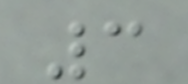3
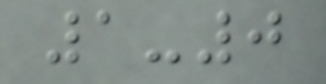1-0
